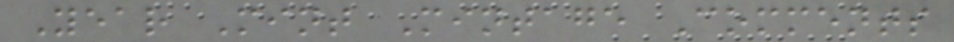Year Mint Mintage Comments
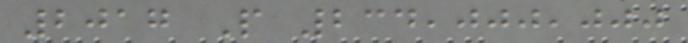2017 P 234,000,000
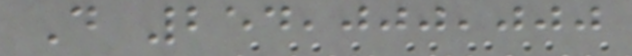D 254,000,000
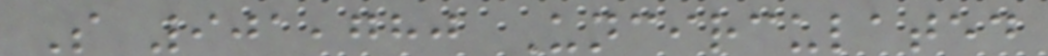S 901,780 Uncirculated
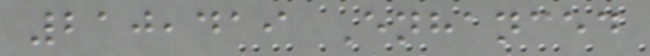210,419 Enhanced
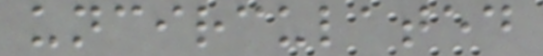uncirculated
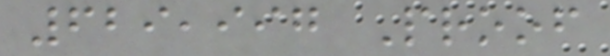629,997 Proof
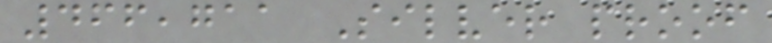466,711 Silver proof
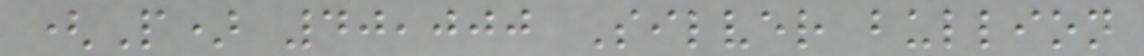(P) 40,000 Silver bullion
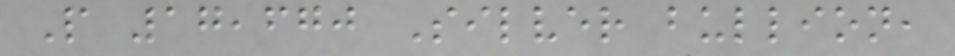P 17,670 Silver bullion,
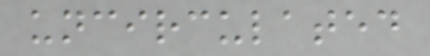uncirculated
